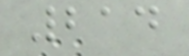214
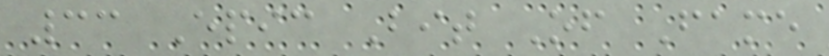33 Epic Bit Of Fame
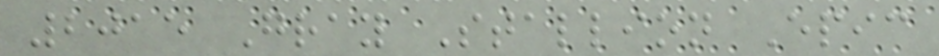2015 Gray Stallion Epic
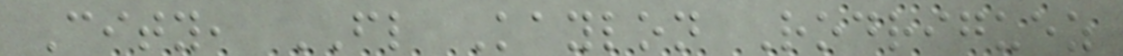City, FL Kaylon Rodriguez
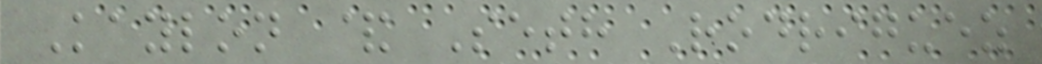Kaylon & Seth Rodriguez
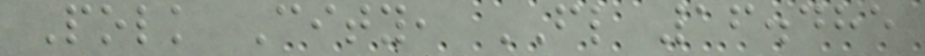Polk City, FL 16.485
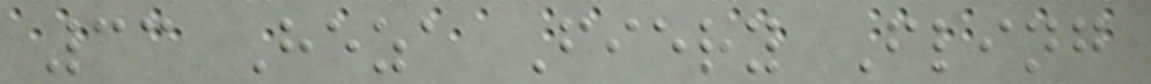33 Heza Fiery Fling
